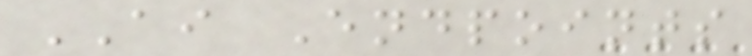AI Endpoints
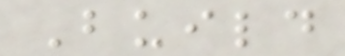Build
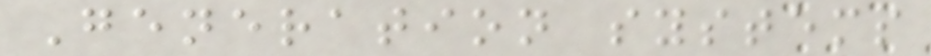Generation systems
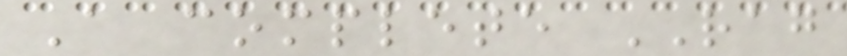A complete RAG
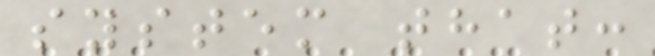system that:
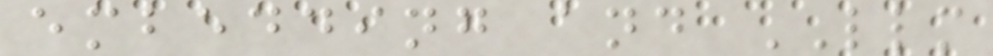embedding and LLM
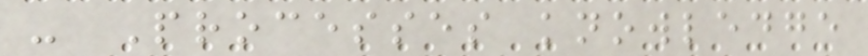- Processes knowledge
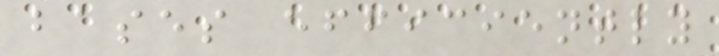bases efficiently
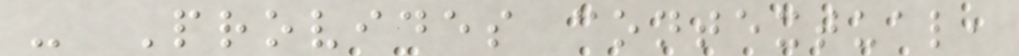- Provides contextual,
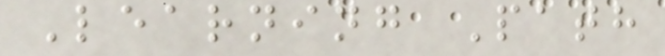Learning Path
